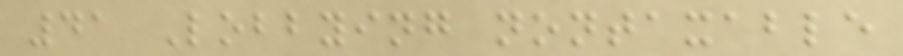41 Lobbying nontaxable
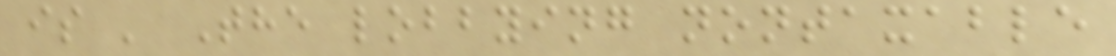is ' The lobbying nontaxable
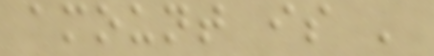amount is '
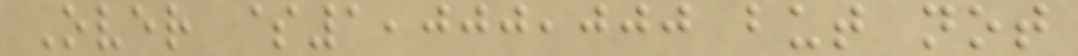Over $1,000,000 but not
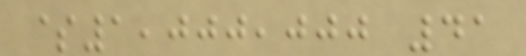$1,000,000 41
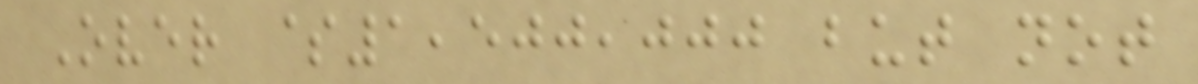Over $1,500,000 but not
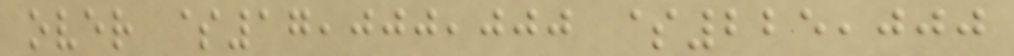over $17,000,000 $225,000
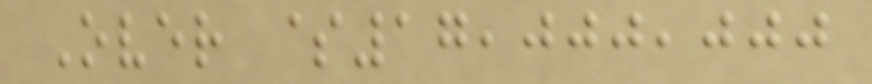Over $17,000,000
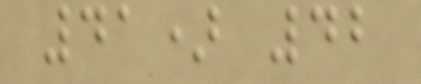41) 42
